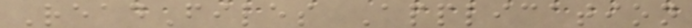ReadFiles Application
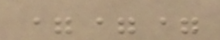===
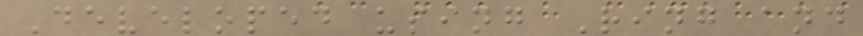Developed using Ring and
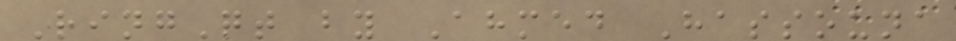RingQt by Ahmed Hassouna
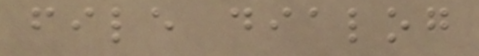file dialog
